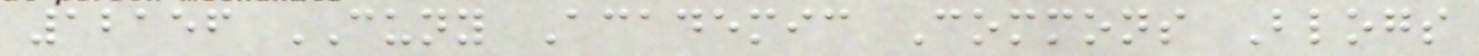12156 CUNY Academic Commons Blogs
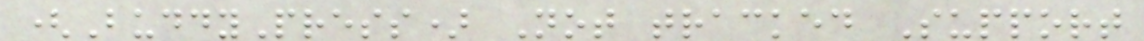(BuddyPress) Not tracked Support
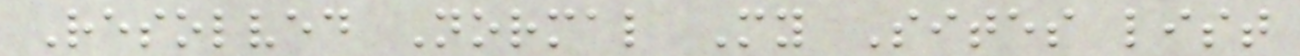Resolved Normal My Sites list
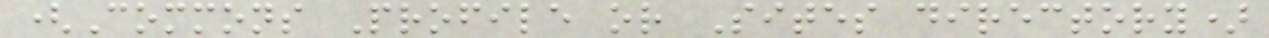(Commons Profile or Sites directory)
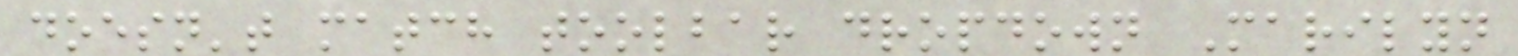doesn't match toolbar dropdown Marilyn
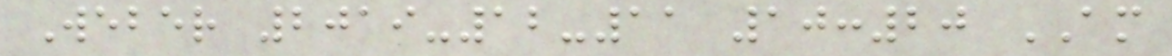Weber 2019-12-11 10:20 AM
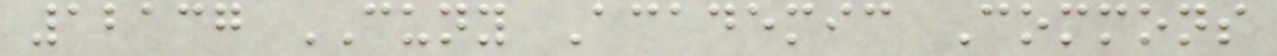12137 CUNY Academic Commons
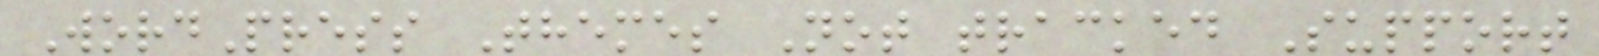WordPress Themes Not tracked Support
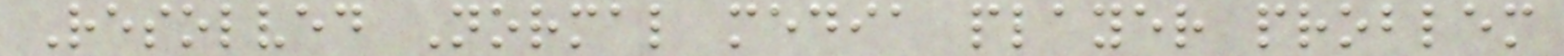Resolved Normal media player problem
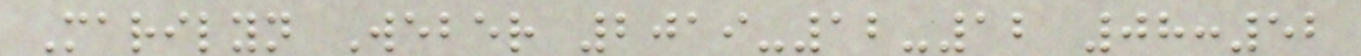Marilyn Weber 2019-12-12 08:52
